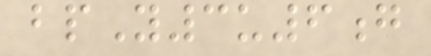bpY3u6g
